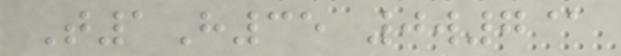T1H35 0w7@
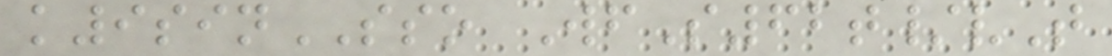k9sinSSO WfS62t/vT
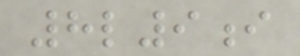8l9i
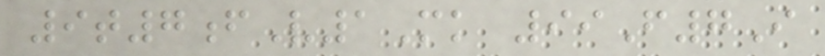9t7fV1Mk 99F7I
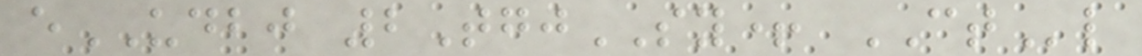eUDBJ 2TgjSY+ CTl
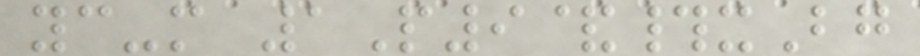yc-m 1P9&#xBg
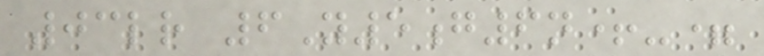03lr 6Y5g6n+-=
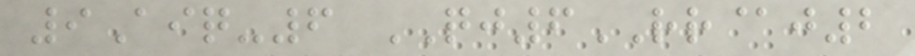9Aiq-6 QJ6RR@j2
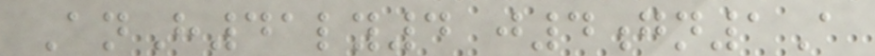AnH41ly4 j4gn1A
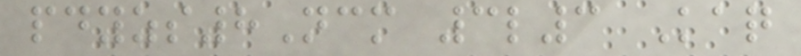pdyzs8Ncm 3l3 Kaq
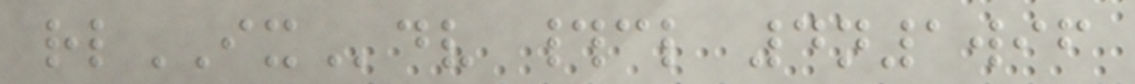rlIXdv #cl 4n1wif
